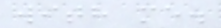with me.
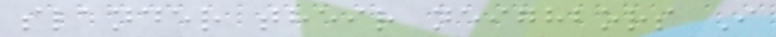slander their neighbors I
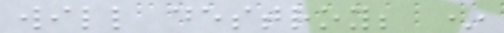will destroy; *
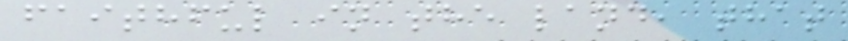faithful in the land, that
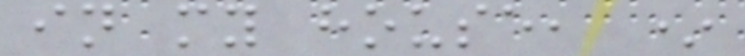in my house, *
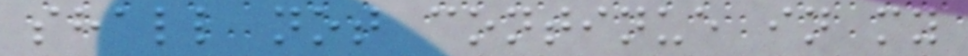shall not continue in my
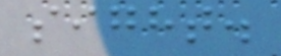sight.
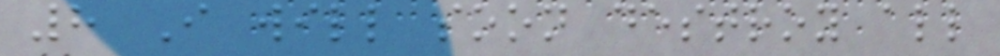8 I will soon destroy all
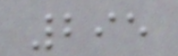295
